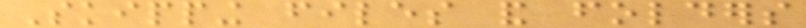Skipping files and folders
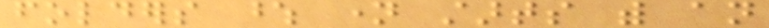folders whose name starts with an
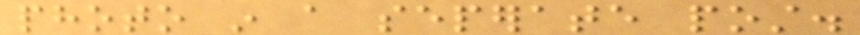photo in a seperate post.
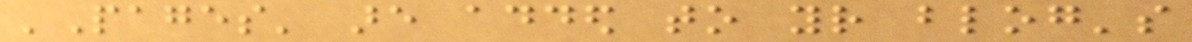'Pages' are added to your blog's
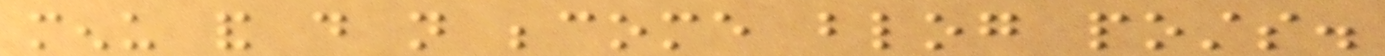menu and do not become blog posts.
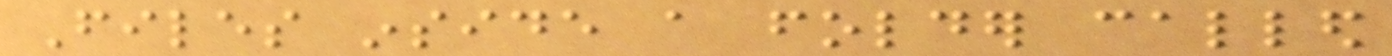Files inside a folder called
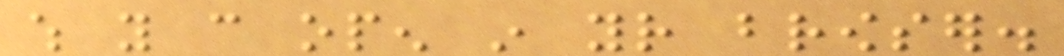which you can open in your browser.
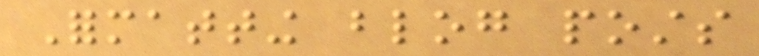Formatting blog posts
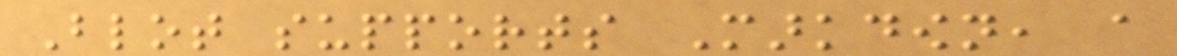Blot supports Markdown, a
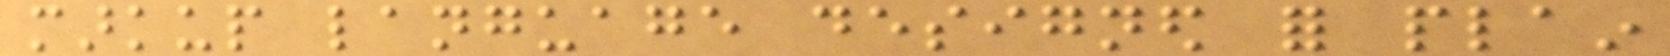markup language designed for plain
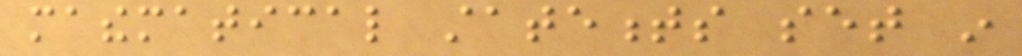mathematical statements set in
